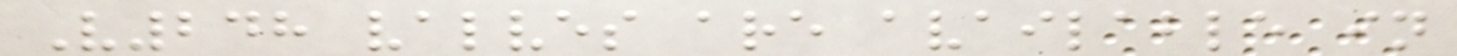V248 valves are available in
